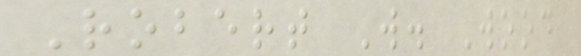Robert W. Wood
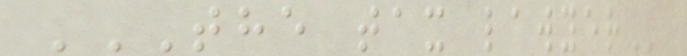THE TAX LAWYER
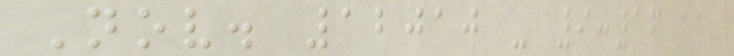Nov. 12010 - 9:16 am
